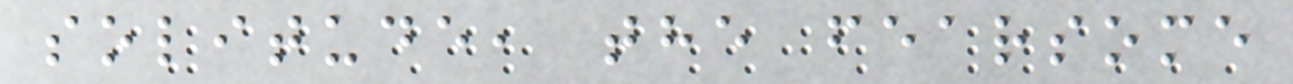solitude, the fearsome
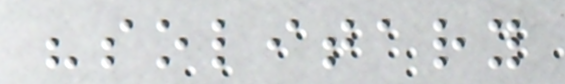"solitary
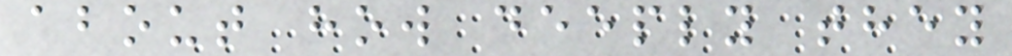about how deeply they
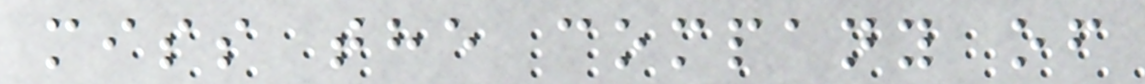miss the company of
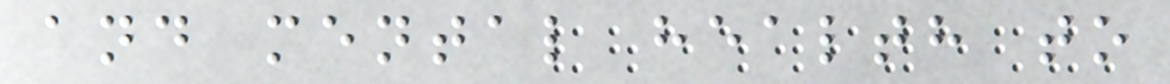and mental health to
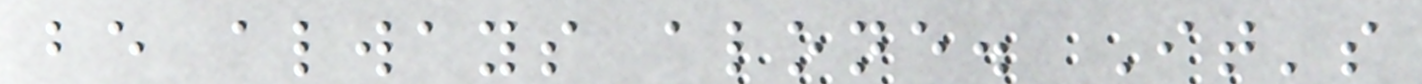be always alone. It's
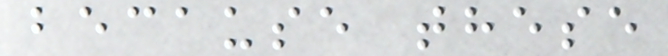because these
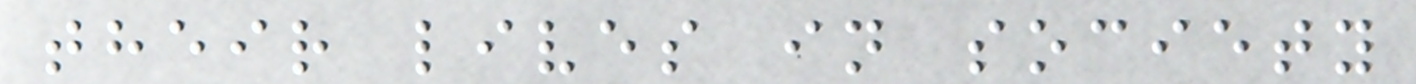their lives in society
